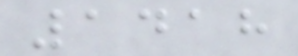1418
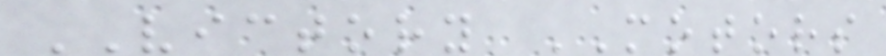VICTORY MOTORS
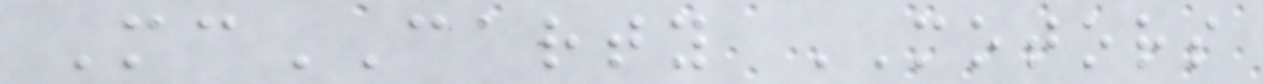McCARTY MOTORS
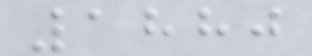1880
